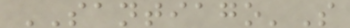SANTIAGO'S
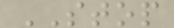STOP
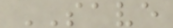SAVE
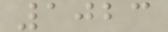1023
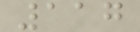117
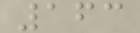163
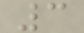3
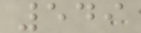549
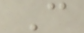C
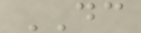DC
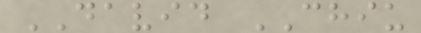DAVID CHIU
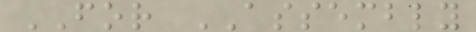FOR ASSEMBLY
